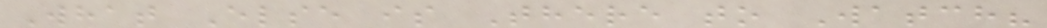What Else is There to Watch?
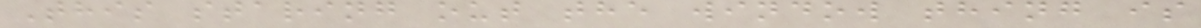This staring out the window thing is
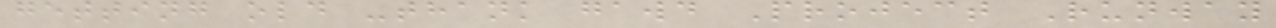getting old -thank gawd Project Runway
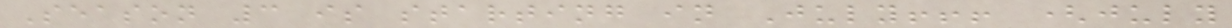Season 3 is starting in July!!! (july
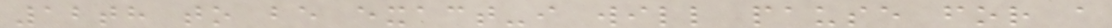12th to be exact-i will pause for a
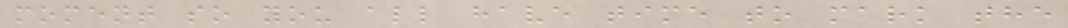moment so you all have time to mark the
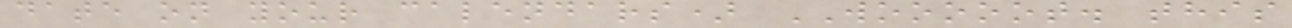date on your calendars) WOOOOOT. this
